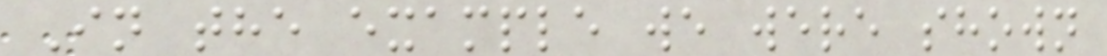In the example we were shown
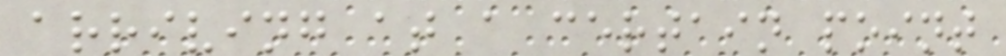arriving at a certain point
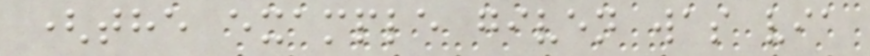(the example given was via
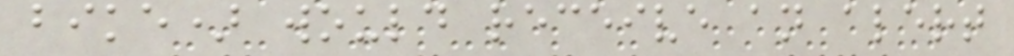bike) would receive an alert
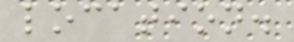location.
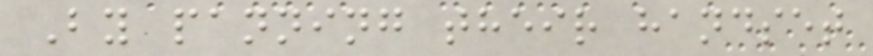By panning their handset
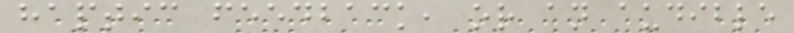haptic feedback, or an audible
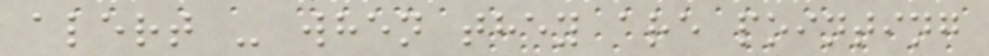alert - when they are pointing
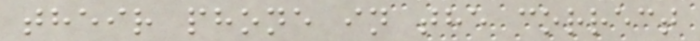their phone in the correct
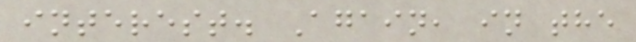interest. Again, in the
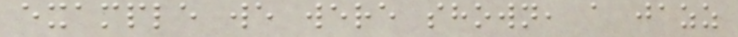example we were shown, a jazz
